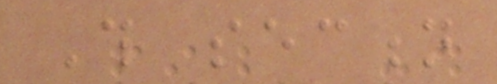This section
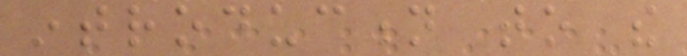introduction to the
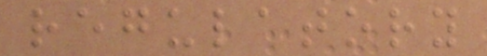regulatory
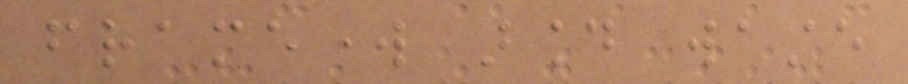framework around waste
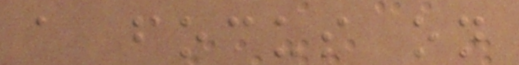a focus on
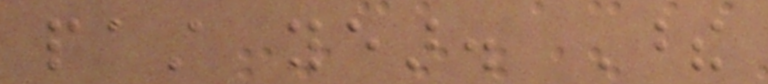past year. These
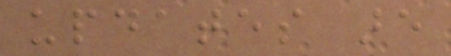updates are
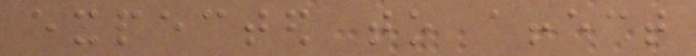expected to affect
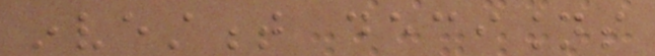investment decisions
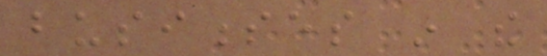businesses in the
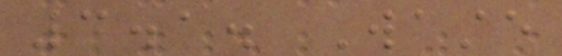3.1. Waste
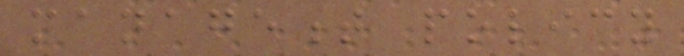management policy
